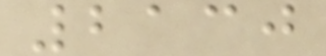2130
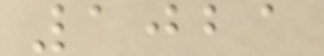1021
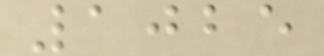1025
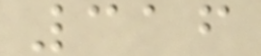316
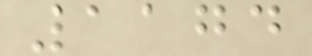1174
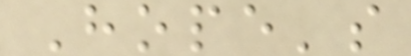Hope's
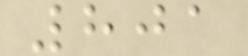801
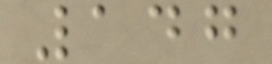147
